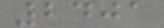2401
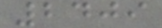2409
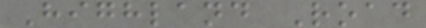Highland Road
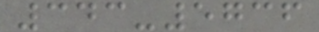343-5736
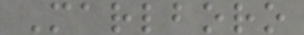Marlboro
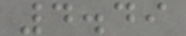4.49
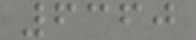6360
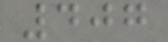407
